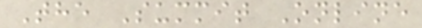The Summit Online
